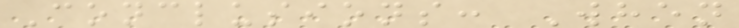Conclusions: When
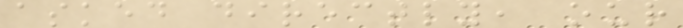asked directly, our
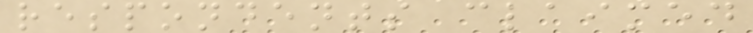respondents claimed
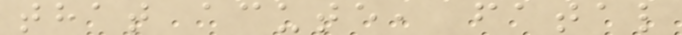that acute, fatal
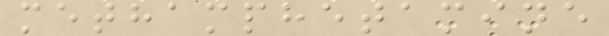methamphetamine
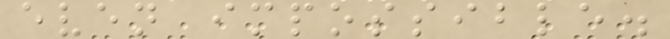even impossible.
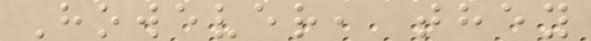However, they
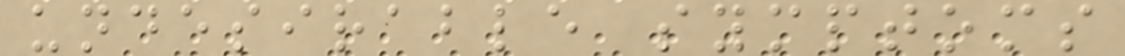undesirable symptoms
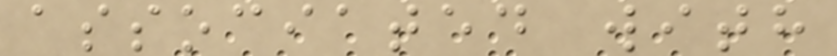associated with
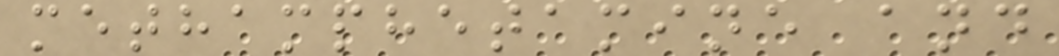methamphetamine and
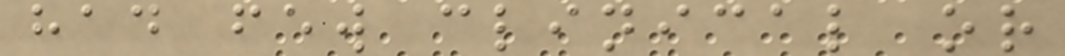had few clinical or
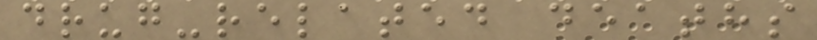drug-related deaths
